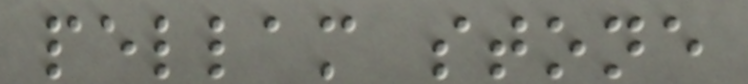pellam stone
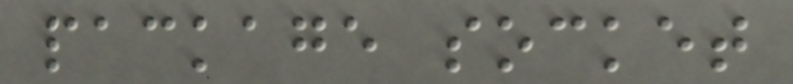package socket
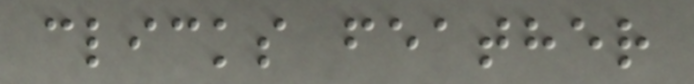clicks feather
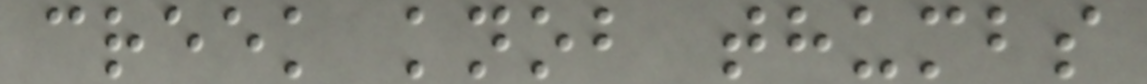creek knob thumbs
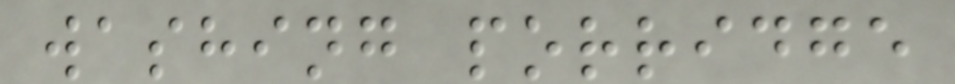washing porridge
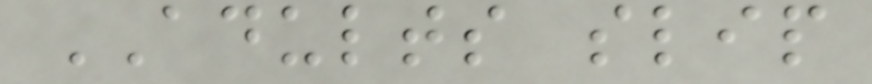ADULTS slip
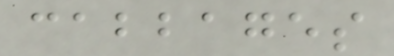cabbages
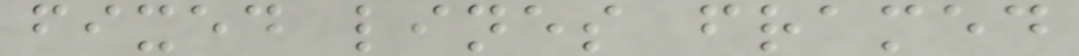fixed lines framed
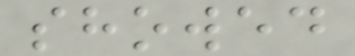showed
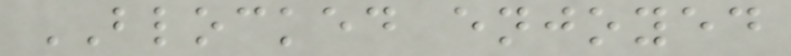BLOCKED enjoyed
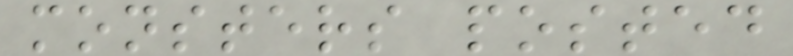monsters posted
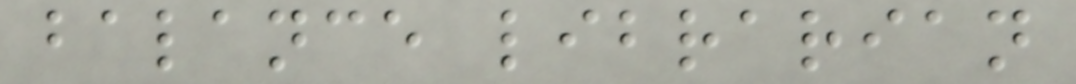balance librarian
